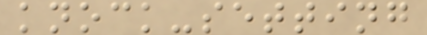knock-setting
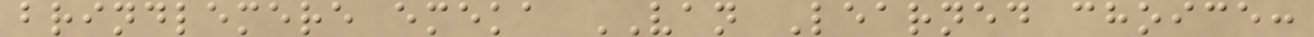brindlemere emeka VAN Learned choice:
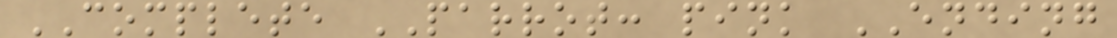COMPLETE PARROT: pink ENDING
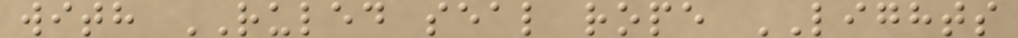with RULED seal rope LIGHTS
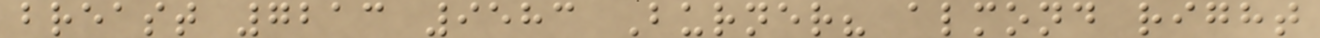breast 7213 9583 Burner? almond right
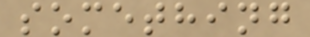something
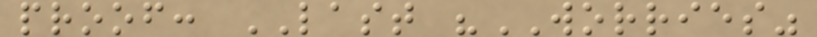proof: LAST "WORRIES"
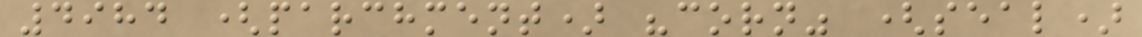4984 (parchment) "corn" (seal)
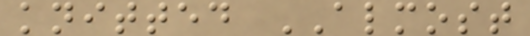knitted ALMOST
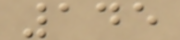145
